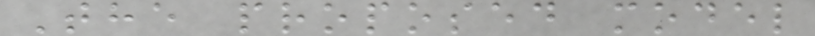The proposed model
